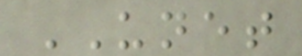UNET
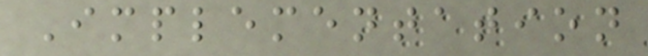Implementation
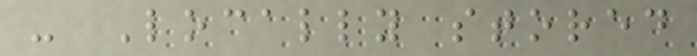- Locally stored
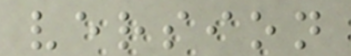version
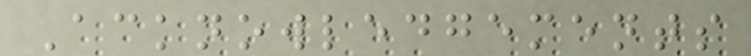Acknowledgements
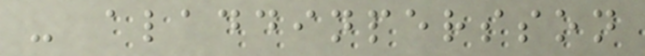- aladdinpersson
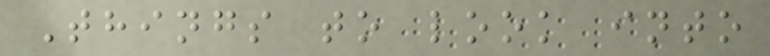Things to look into
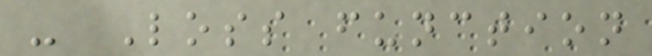- Loss function
